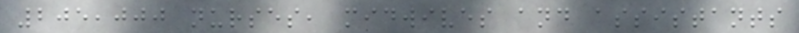205,000 nurses, midwives and assistants
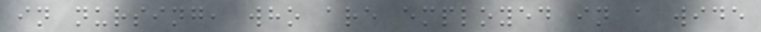in nursing, who are employed in a wide
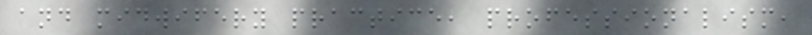and midwifery practice, professionalism,
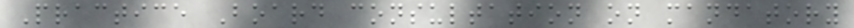Practice Board consultation on mandatory
